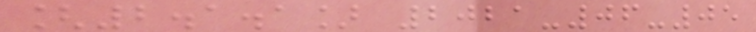[2.1.1] 2021-06-05
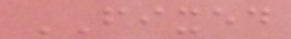FIXED
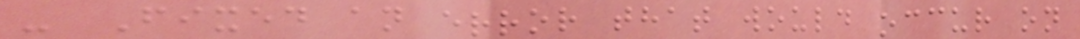- Fixed an error that would occur on
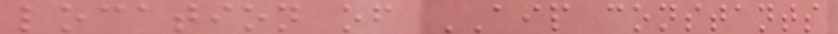location of AIP constants
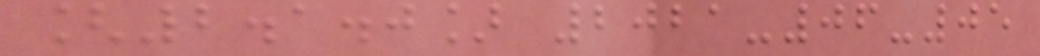[2.1.0] 2021-06-05
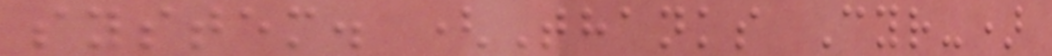system. (Thanks Cyr-)
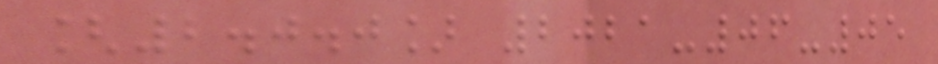[2.0.0] 2021-06-05
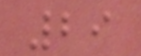29
